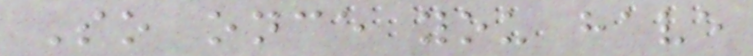So once you have
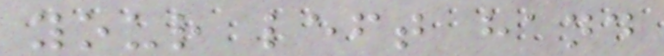your left hand
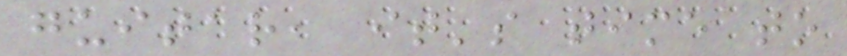guitar, it's time to
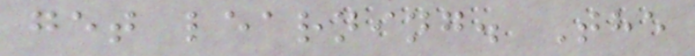get learning. The
